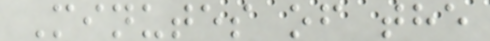Minutes of the
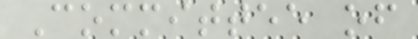Committee of
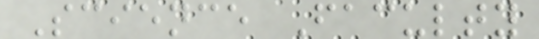Science Faculty
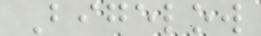Bigelow
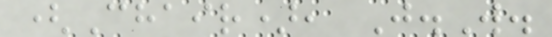(Chair), J.W.
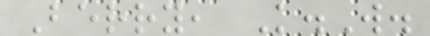Berry, K.W.
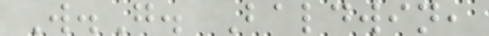W.G. Baldwin,
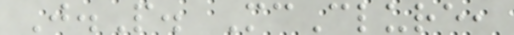J.P. McClure,
